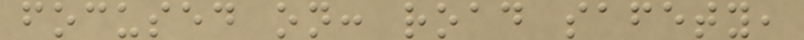focused on: road safety,
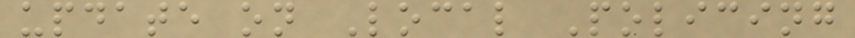update on Local Policing
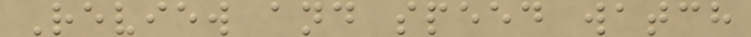Review and speed watch
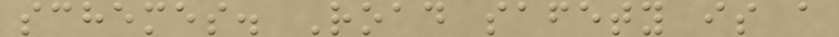schemes. Road safety is a
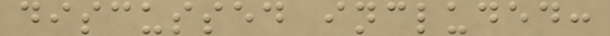discussed included:
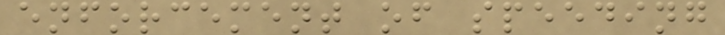enforcement of speeding
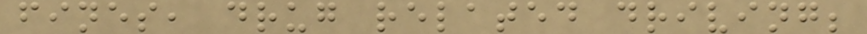fines, drug related driving;
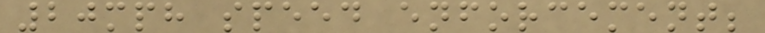20mph speed enforcement;
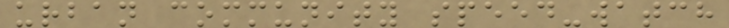urban community speed-watch
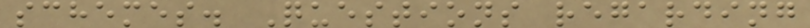schemes. Questions regarding
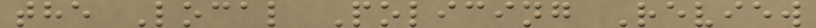the Local Policing Review
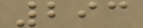293
